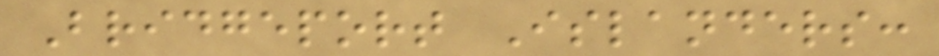Bridgeport Islanders:
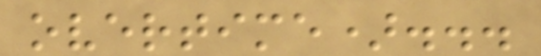overtime)...
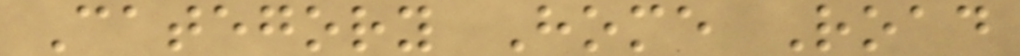Category Home Road
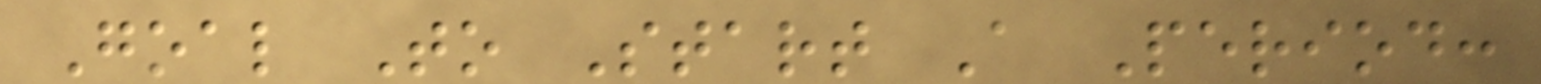Goal To Start A Period:
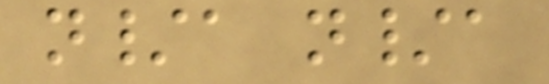n/a n/a
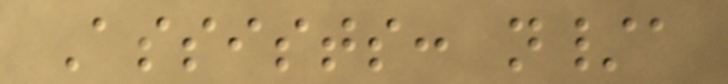Assists: n/a
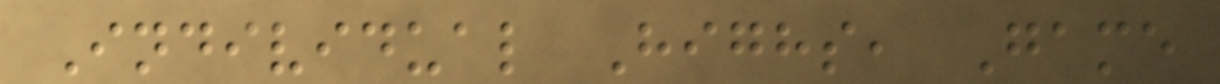Individual Highs, Game
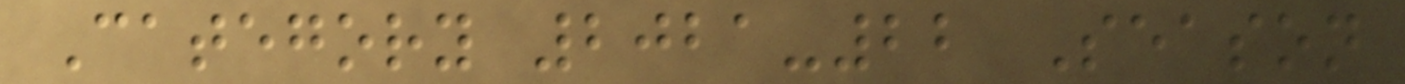Category 2021-22 Season
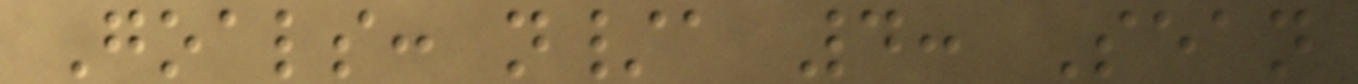Goals: n/a 4: Sean
